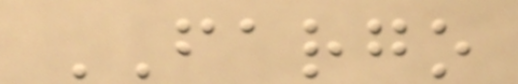FARGO
